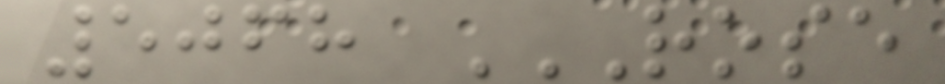5068 ROSE
